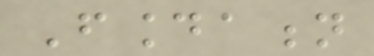Foundation
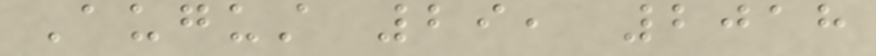August 29, 2018
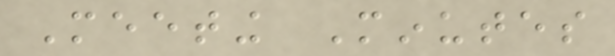Meeting Minutes
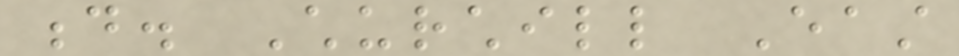d. Churchill East
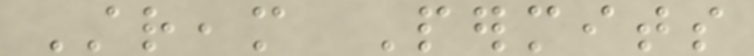Stream Permits
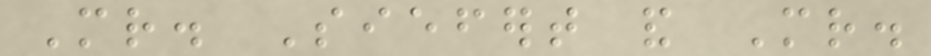Mr. Siefert and Mr.
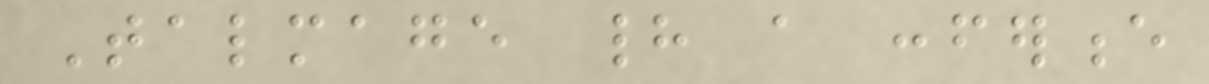Talmage had a conference
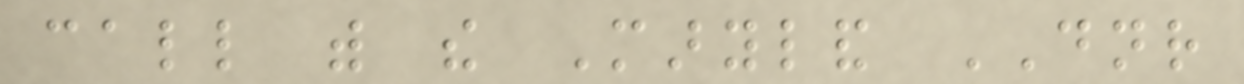call with the Maryland DNR
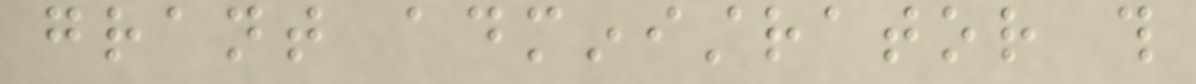grant administrator this
